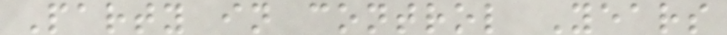Party in control Years
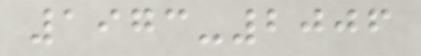1973-2006
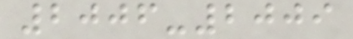2006-2009
